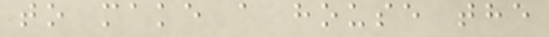to make a house the
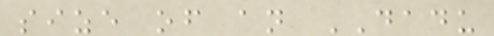size of an DADU
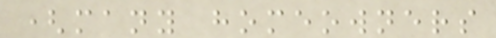(many homeowners
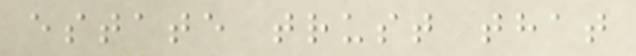estate trust that
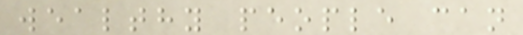wealthy people can
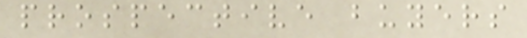prospective buyers
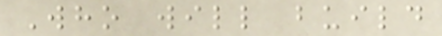Who will build
